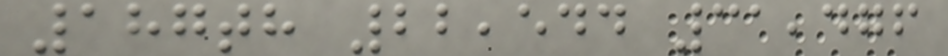187th 22,544 31,476
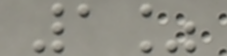1%
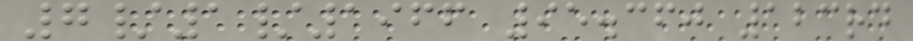7/1/1966 95.360 123rd
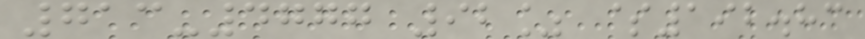713-4777 92% $192.83
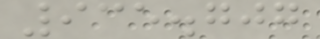935.707
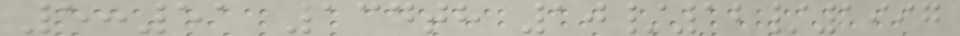5:51 134th 10/12/1997
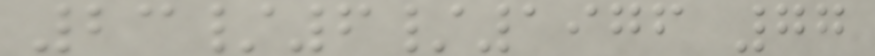23/6/1976 77
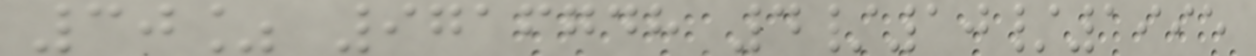30% 9716748 4/10/1995
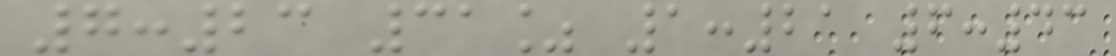7:23 31% 1:21 6:43
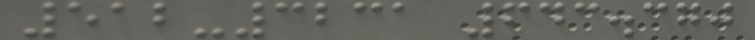512-3231 643.370
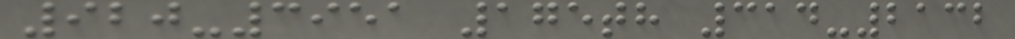920-3951 175th 314-2132
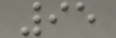95
